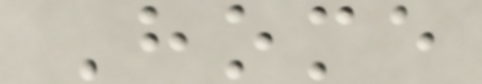Home
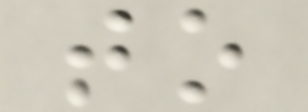to
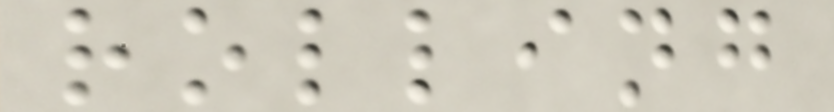rolling
